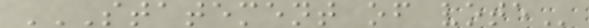STATEMENT OF VOTE
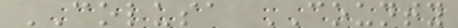COLUSA COUNTY
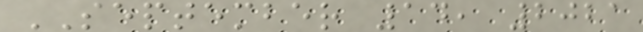SEPTEMBER 14, 2021
